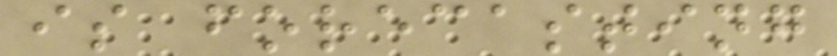is forecasting
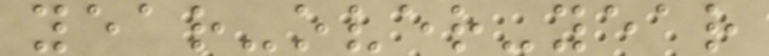year-over-year
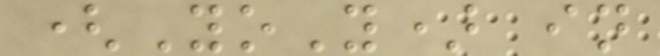(YoY) in
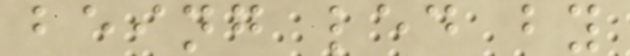being led by
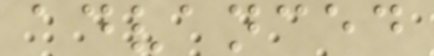advanced
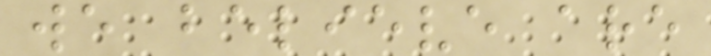we believe are
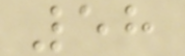58
